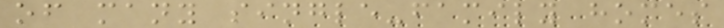of many single-family homes
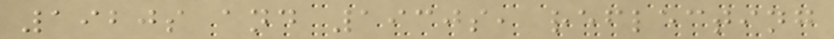1920s and 1930s, reflecting
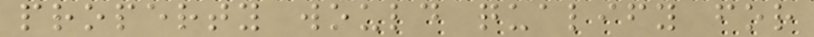property would qualify for
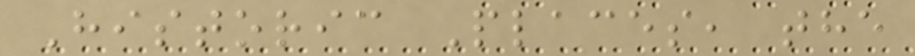Historic Places, the
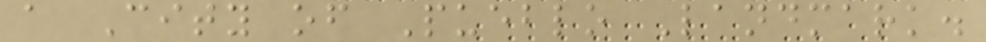a City of Pueblo Landmark.
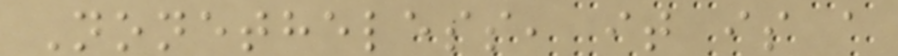Nonetheless, it is a
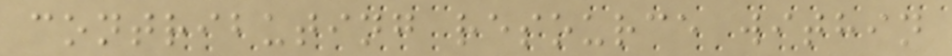contributing resource within
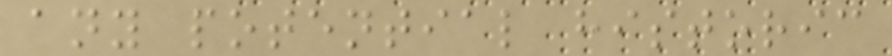any potential historic
